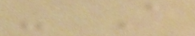- A
